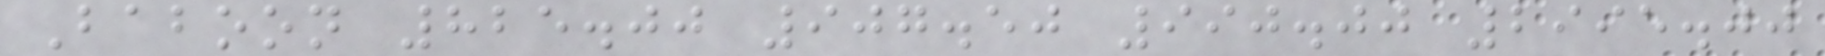Baboon 825.00 907.50 990.00 2995.00
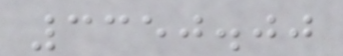3350.00
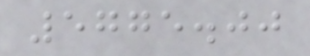5775.00
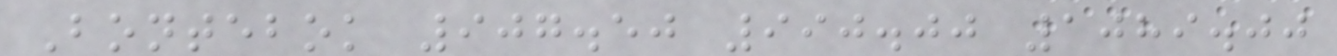Bontebok 907.50 990.00 1089.00
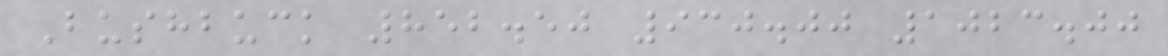Bushbuck 852.50 930.00 1023.00
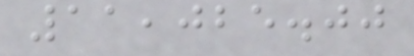11,025.00
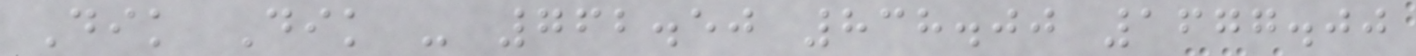Dik Dik - 762.50 838.00 1677.00
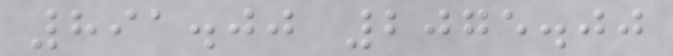891.00 2075.00
